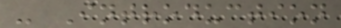- Introduction
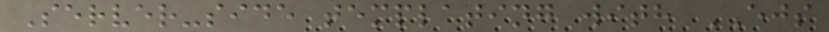Server-side templating with EJS
